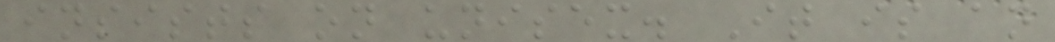insists on unisex. It is an
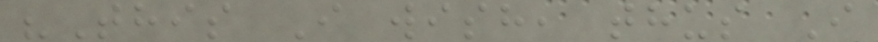"This I wish, thus I
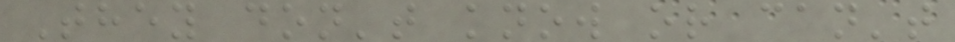They don't know or can't
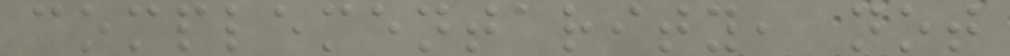complementarity, not
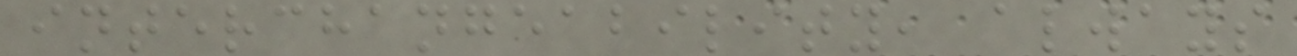interchangeability, always
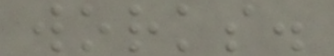works.
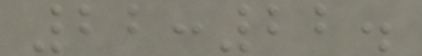22:22.
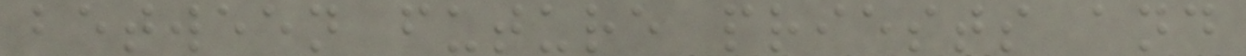between future priests and
